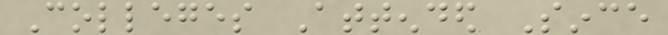Colleges Attended Since
